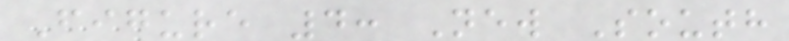Figure 4: New South
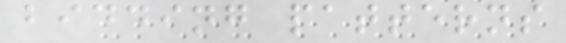bidding patterns
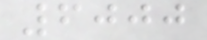6000
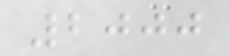2000
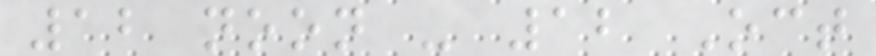12 noon - 12 Oct
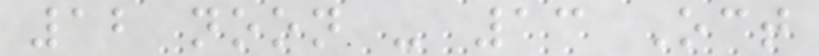12 noon - 13 Oct
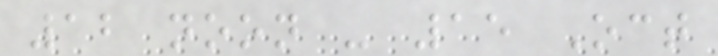12 noon - 15 Oct
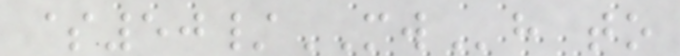$50/MWh to
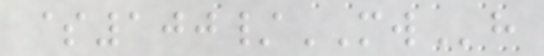$100/MWh
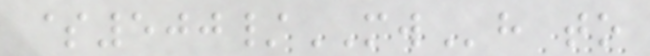$500/MWh to
